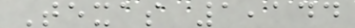Texas 1,144
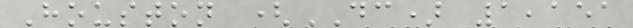Houston (DC) 1,151
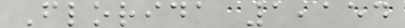Florida 1,154
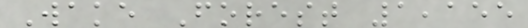Wake Forest 1,155
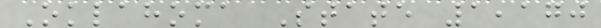Oklahoma State 1,170
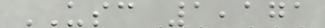USC 1,171
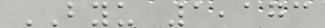BYU 1,173
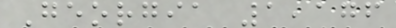Georgia 1,176
